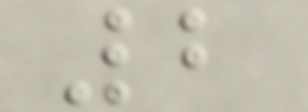2
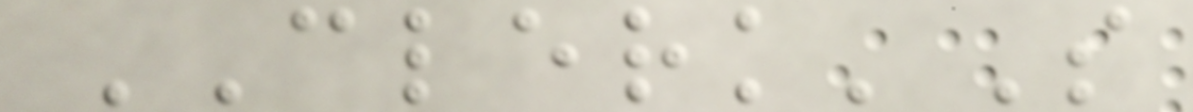CLERK'S
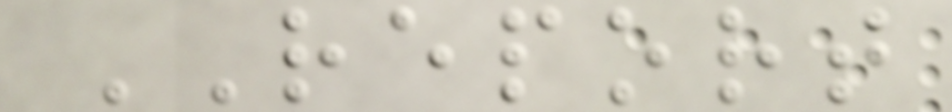REPORT
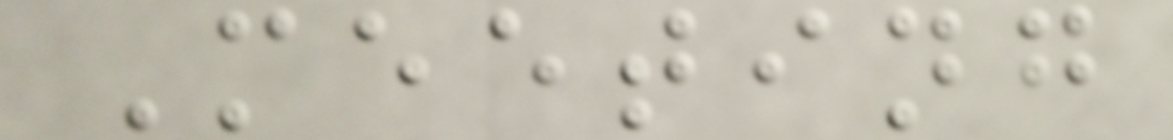Meeting
